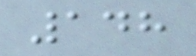148
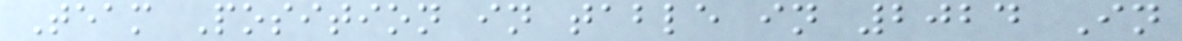Team Position in table in 2024 In
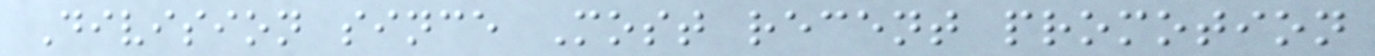Division since Most recent promotion
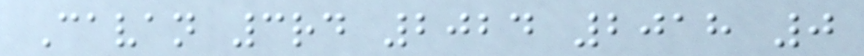Cavan 3rd 2024 2018 0
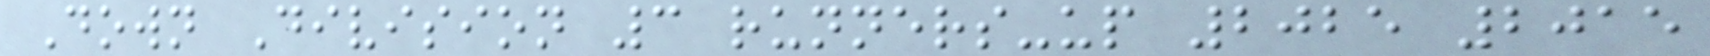Down Division 3 runners-up 2025 2015
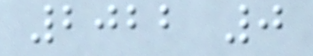2022 0
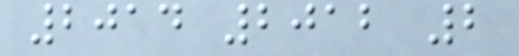2014 2012 2
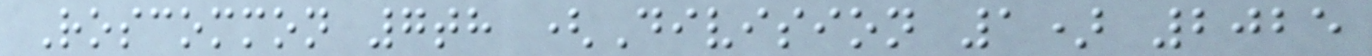Roscommon 7th (Division 1) 2025
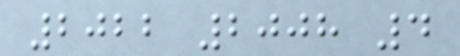2022 2008 4
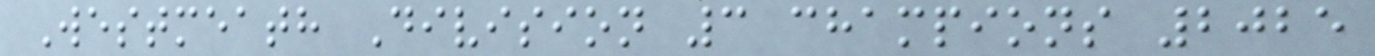Westmeath Division 3 champions 2025
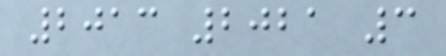2013 2021 3
